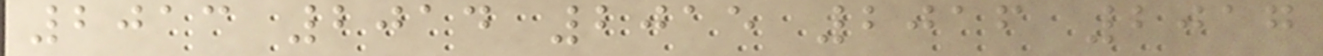2013 2014 2015 2016 2017
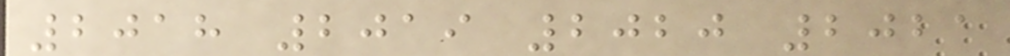2018 2019 2020 2021
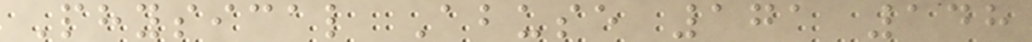Physical Abuse 171 148
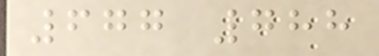677 788
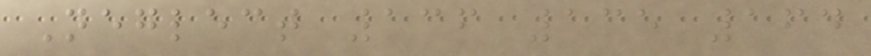Neglect 136 135 164
